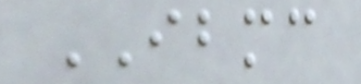IBMC
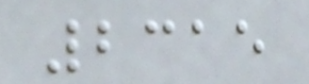2315
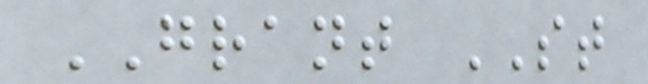GRANT ST
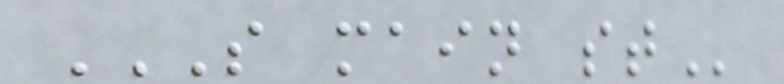S MAIN ST
